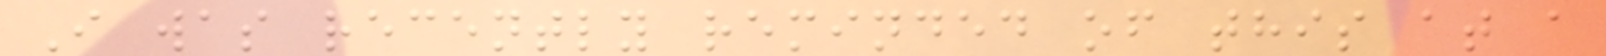I was recently reminded of this at a
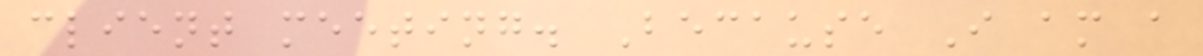client meeting. Because I am a
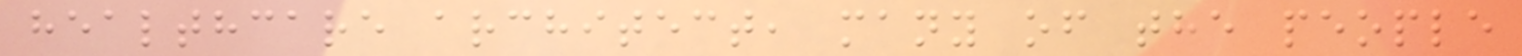healthcare architect, many of the people
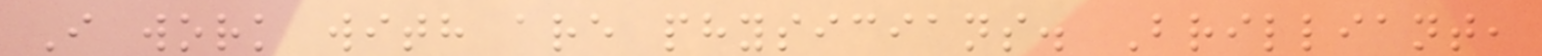I work with are physicians. Brilliant,
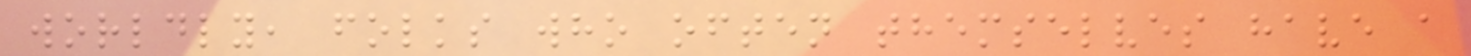worldly, folks who often themselves have a
